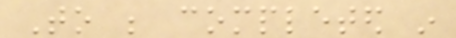To be completed in
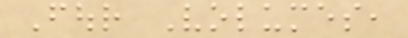Four Volumes,
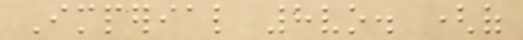Imperial 8vo. (of
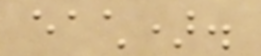each).
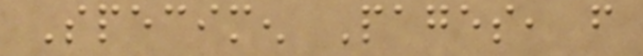Specimen Pages, from
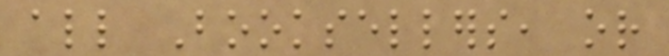all Booksellers, or
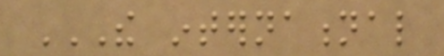THE INTERNATIONAL
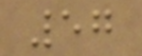57
